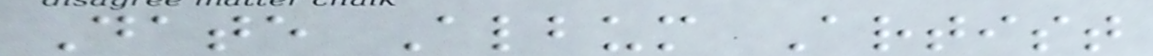Date Album Artist
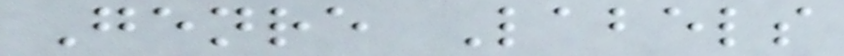Genre Labels
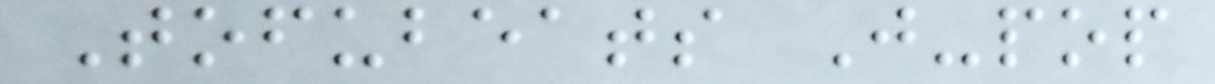Tofubeats J-pop
